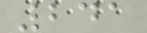241
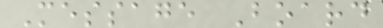Message Board
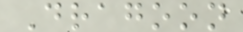Dragoon
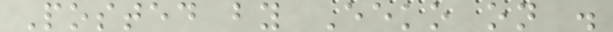Posted by Eeko on .
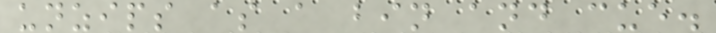unzips as a bin and cue.
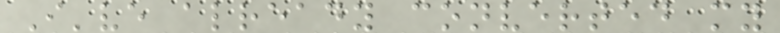I've already converted my
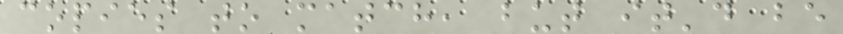copies to match, but it'd be
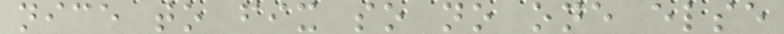nice to fix so no one else
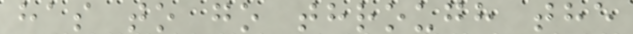has to go through the
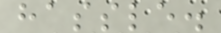hassle.
